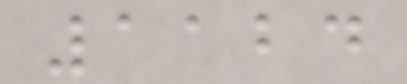1124
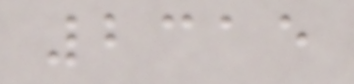2315
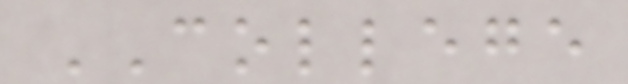COLLEGE
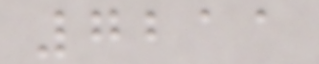7211
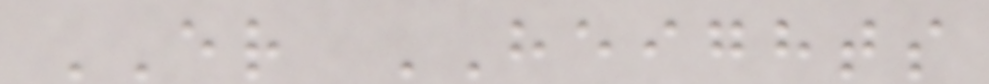ER HEIGHTS
